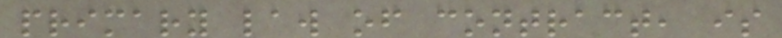primary law of contract, is
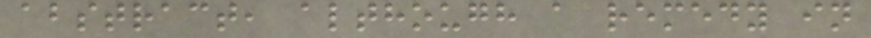abstract, although a remedy in
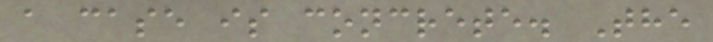a case is concrete. The
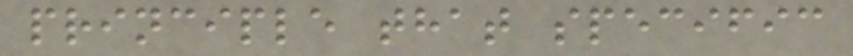principle that specific
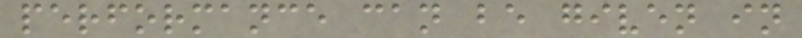performance can be given in
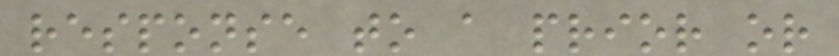response to a prior or
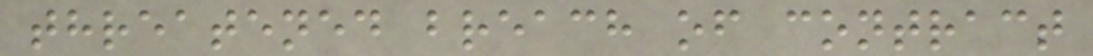threatened breach of contract
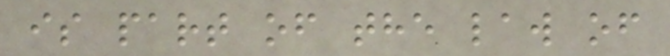is part of the law of
